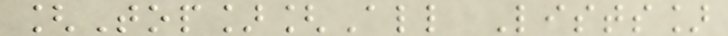[Top][All Lists]
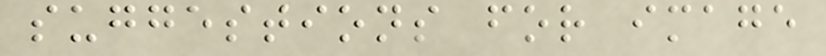suggestions for image
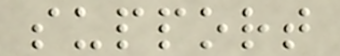support
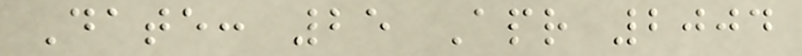Date: 25 Apr 2004
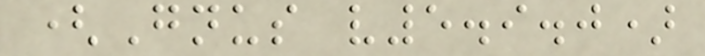(Gnus v5.9.0)
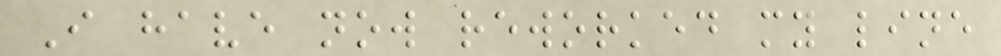I have now reworked my line
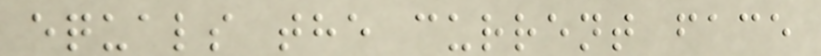equals the current face
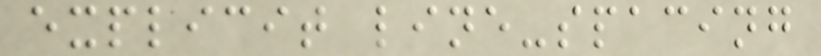explicit line-spacing
